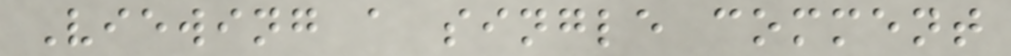Viewing a single comment
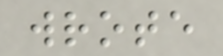wrote
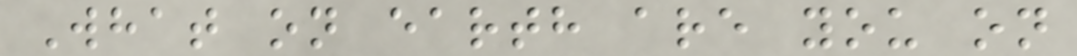What on earth are you on
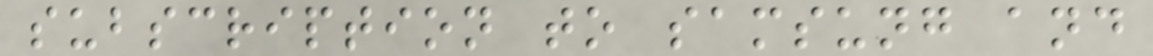subscription to samsung and
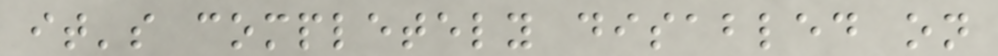it's completely disabled on
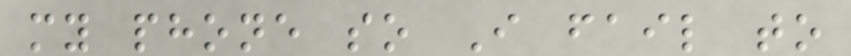my phone so I fail to
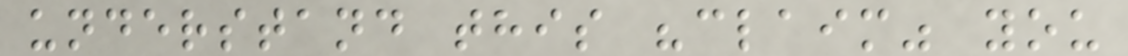understand this "claim" you
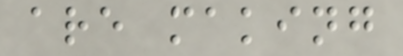are making
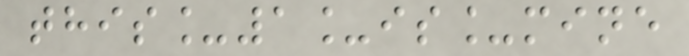this_1_is_mine
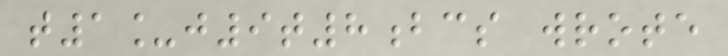t1_j9t8bcs wrote
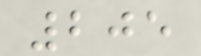205
